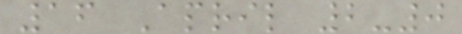16 April 2-0
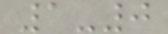1-0
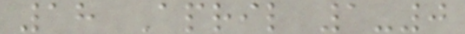18 April 1-0
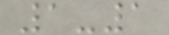1-1
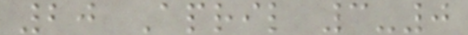20 April 3-0
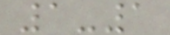1-1
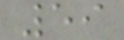59
